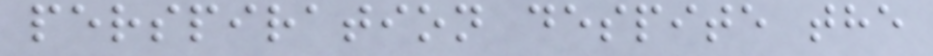perspiration despite the
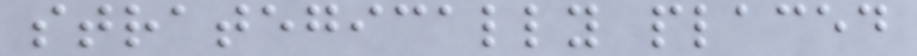strategically placed
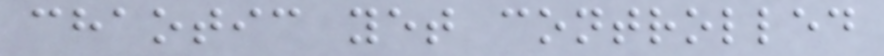chaotic yet controlled
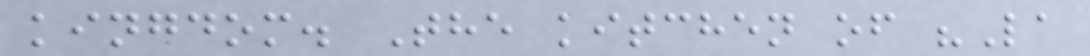kingdom. The kitchen of "La
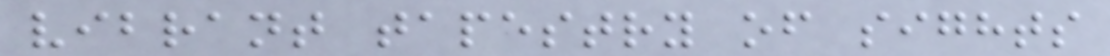vibrant tapestry of sights
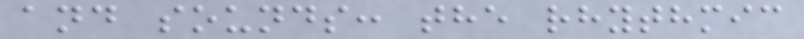and sounds: the rhythmic
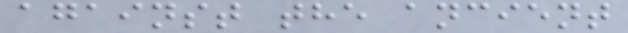against the ancient
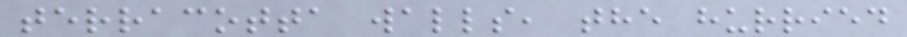terracotta walls, the hurried
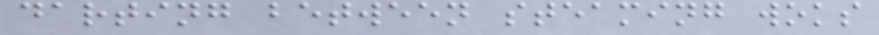darting between steaming woks
